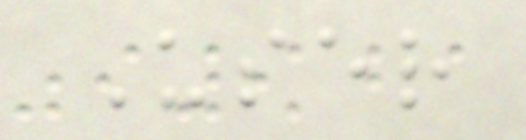User
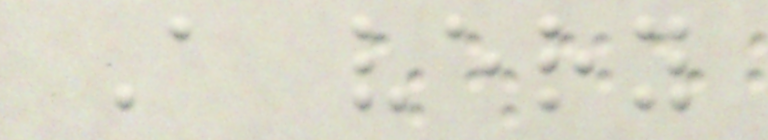A very
